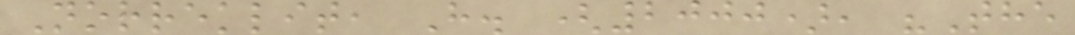Norreklit, H. (2000), "The
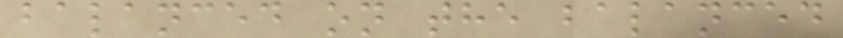balanced on the balanced
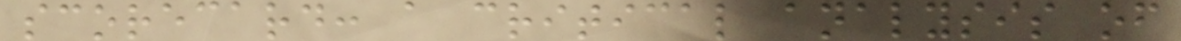scorecard: a critical analysis of
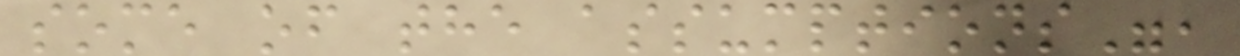some of the assumptions",
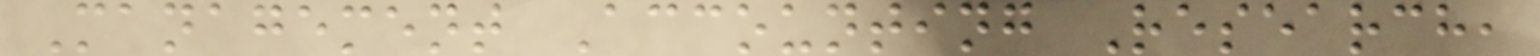Management Accounting Research,
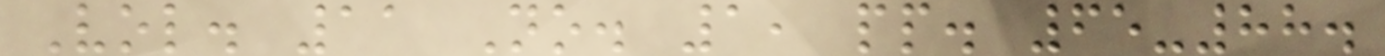Vol. 11 No. 1, pp. 65-88.
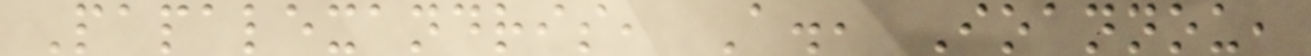Papalexandris, A., Ioannou,
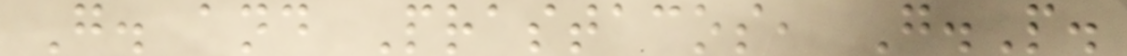G. and Prastacos, G.P.
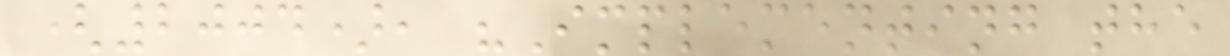(2004), "Implementing the
